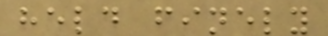held finely
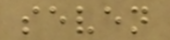seven
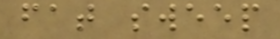fat sweep
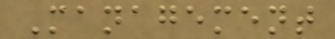Management
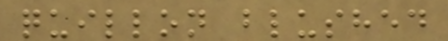quillon blushed
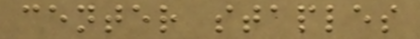center staples
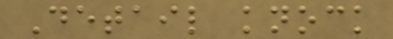Detail knock
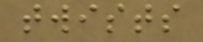twists
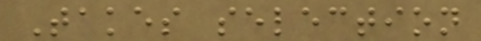Takes selection
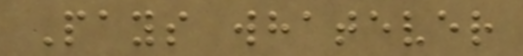Pays whatever
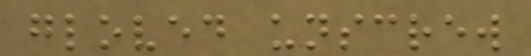gloved unscrew
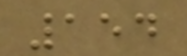154
